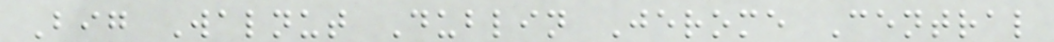Big Walnut Dublin Jerome Central
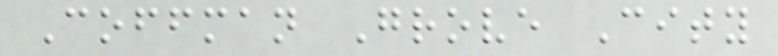Coffman Grove City
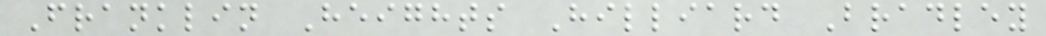Franklin Heights Hilliard Bradley
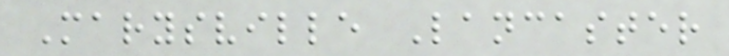Marysville Lancaster
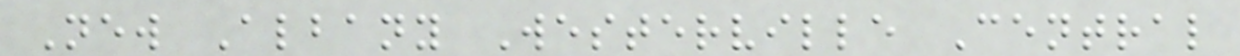New Albany Westerville Central
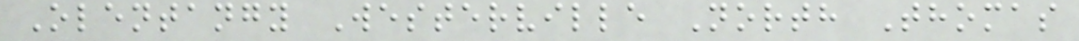Olentangy Westerville North Thomas
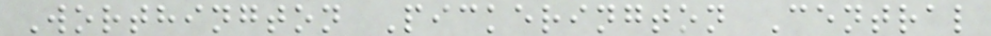Worthington Pickerington Central
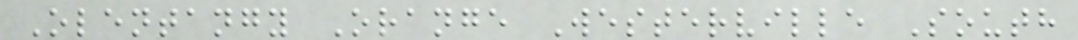Olentangy Orange Westerville South
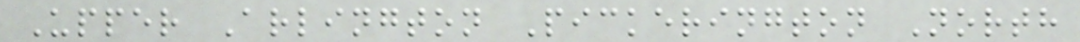Upper Arlington Pickerington North
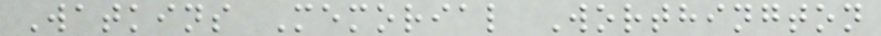Watkins Memorial Worthington
